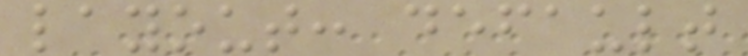layout: default
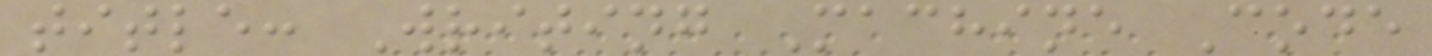title: Writing Machine Code
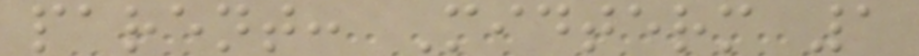parent: Midterm 1
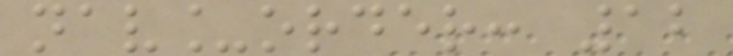nav_order: 12
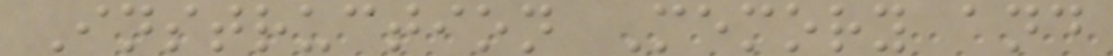Instruction Memory and
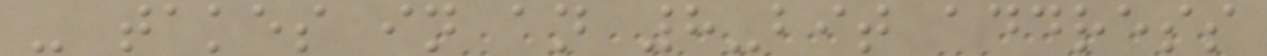- takes in an 8-bit address
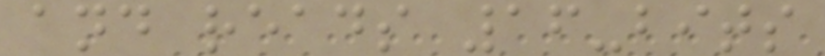and reads 16-bits
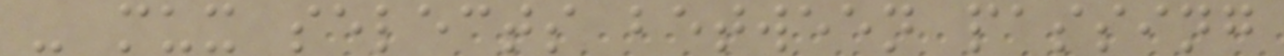- mux selects between passing
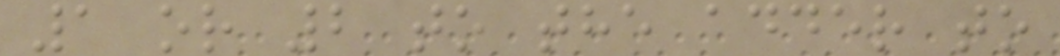1 or 2 to the adder to
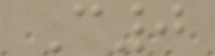C0
